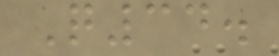Q34.
